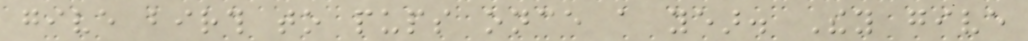give birth to pups once a year. They give
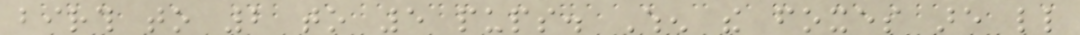birth to 2 to 5 pups. When the foxes are little
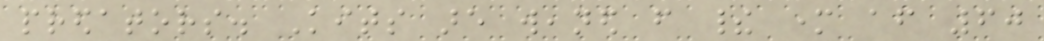predators. Kits are weaned from their mother after 60
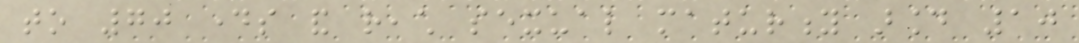to 70 days and reach sexual maturity around 10
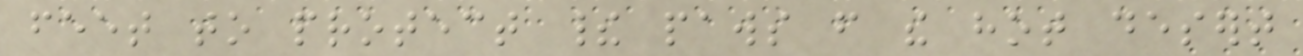feet to protect their paws from the hot desert
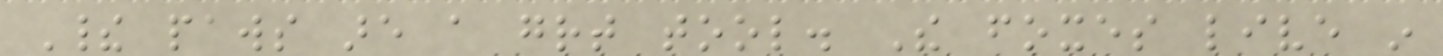Their paws are a great tool. The foxes live in
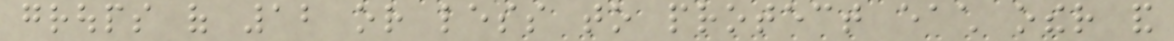groups of 12 or less to protect each other and
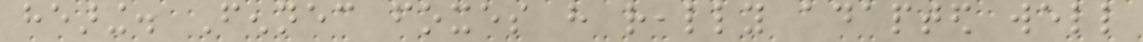hearing. Fennec foxes have really adapted well
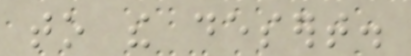to the desert.
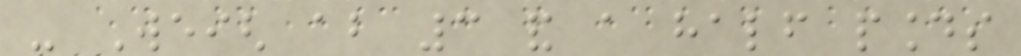- Weigh about 3 and a half pounds
